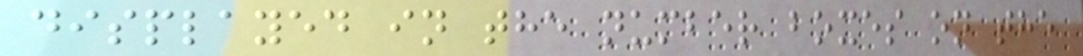displayed in the number boxes on the
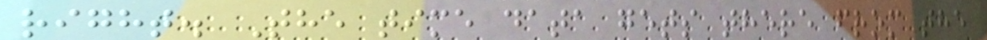right. The time data gets there from the
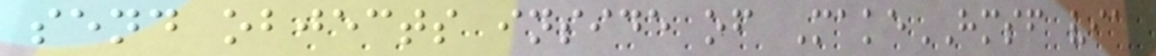send objects inside of MakeHMSF via
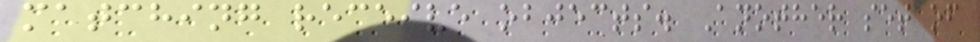matching receive objects. Another set of
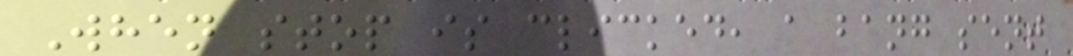When stop is clicked, a bang sent
